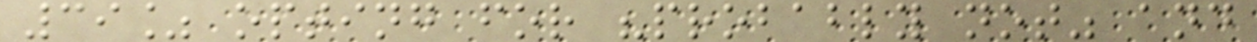39% opting for "probably not" and
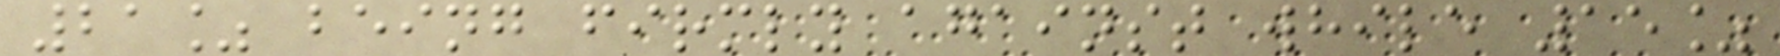21% being firmly against while 15%
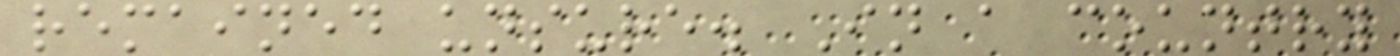remained unsure. In a country
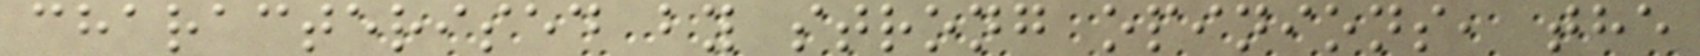characterised by strong opinions, the
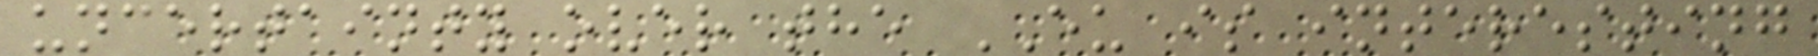uncertainty over the EU is interesting
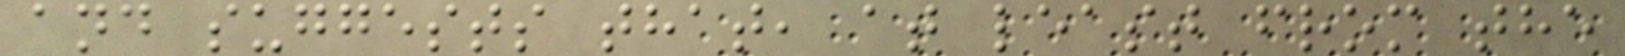and suggests that, at least from the
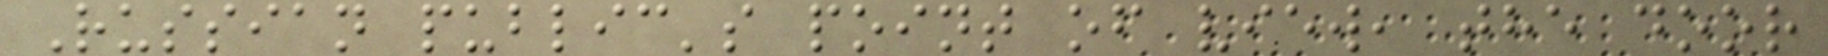Russian public's point of view, the door
